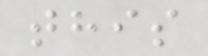this
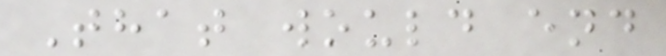That would end
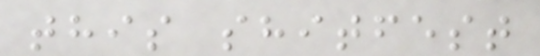this shitfest
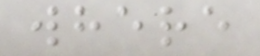where
